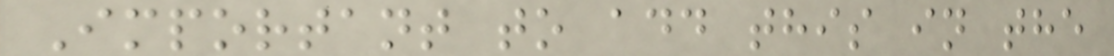Important to add this in the
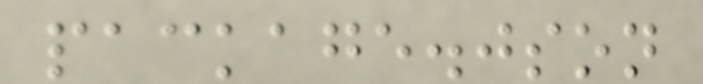package.json
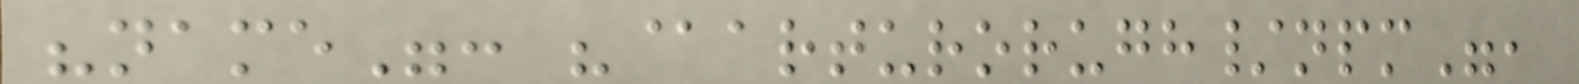"name": "@arturorugh/npm",
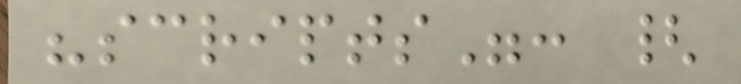"scripts": {
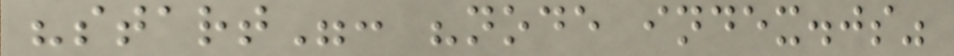"start": "node index.js"
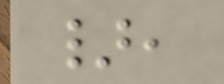},
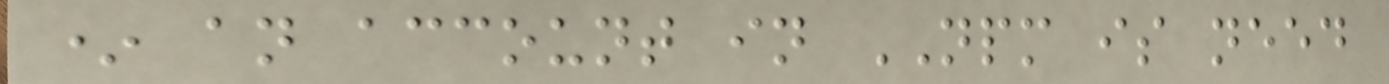* an account in NPM is need
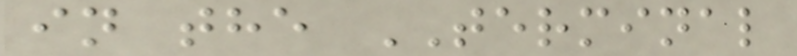in the TERMINAL
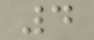4
